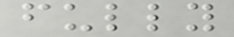fully
